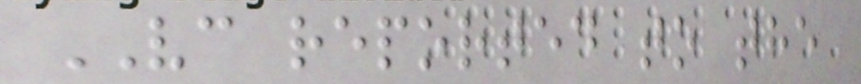VC reported to the
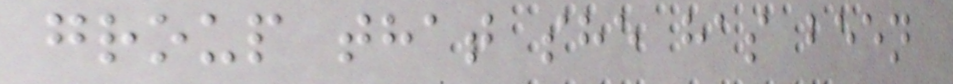group that she has been
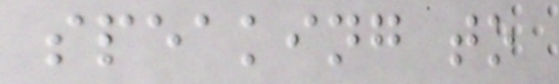speaking to
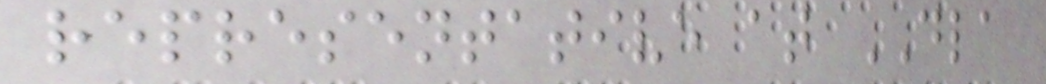representative at DLA
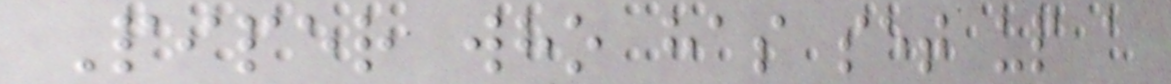Piper who has set up a
